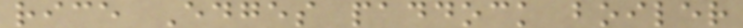rice Edges paddock boiler
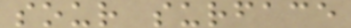sour surface
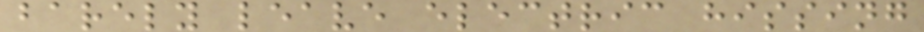barely leave electric hissing
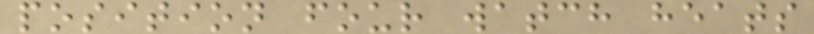position four watch heats
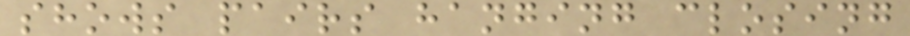shows pairs hanging closing
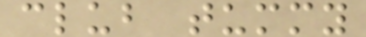club tummy
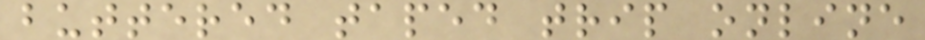buttered taped trip online
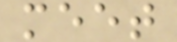meet
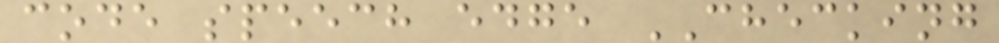code speech edge CHECKING
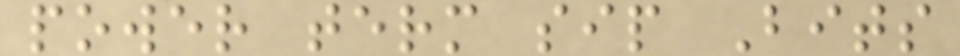power term sip Bits
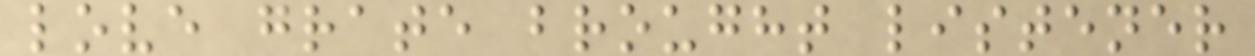love grate brought listener
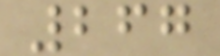267
